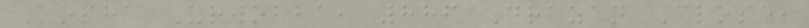Kosha Urwobba, 886 Drazan Close,
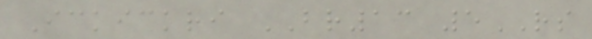Ickickri BR13 5RS
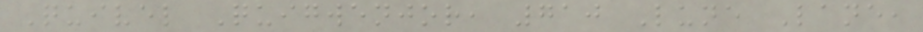Quivel Quigwenjor, 710 Lune Lane,
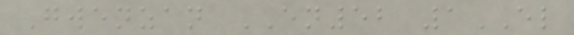Gwenzan EN52 1EL
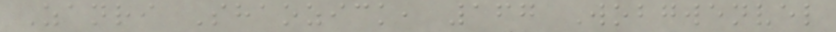Zanri Shaozick, 167 Wobgwenvel
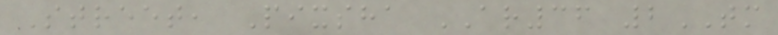Street, Pixsha AR36 2TM
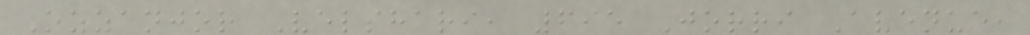Ozzanjor Velshari, 695 Jorri Avenue,
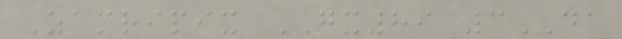Zanripix GX89 3DA
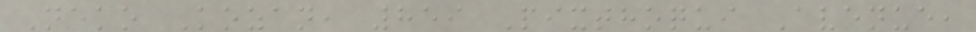Neko Kozan, 859 Pixthoqui Avenue,
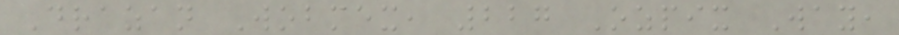Drazan Wobmex, 227 Ozpix Way,
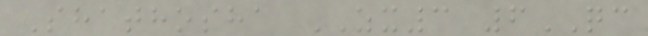Shathosha ZX3 6QC
